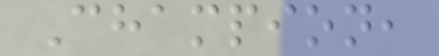Champion,
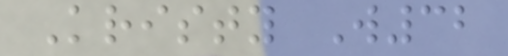Kristy W32
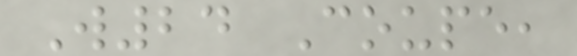W24 Coupe,
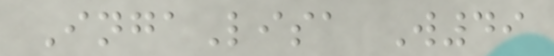IngaLisa W49
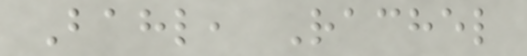Bahl, Rachel
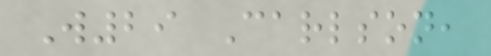W29 Carlson,
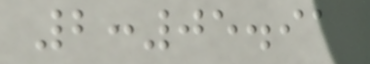2:05.91
